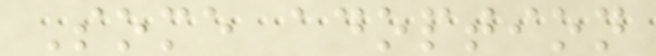Some adoption
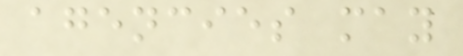agencies may
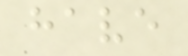have
